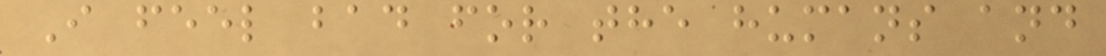I feel bad for the humans and
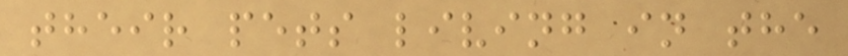their pets living in the
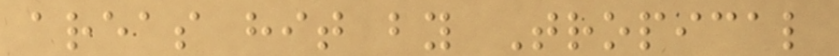areas hit by Tropical
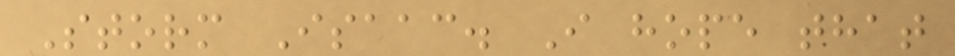Storm Isaac. I hope that
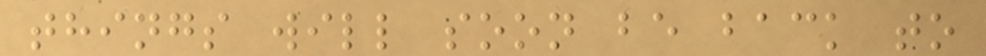things will soon be back to
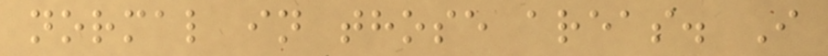normal in those areas. I
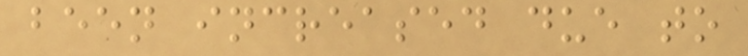been increased due to
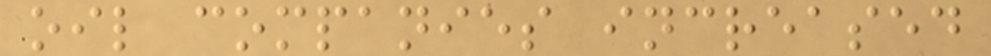oil companies increased
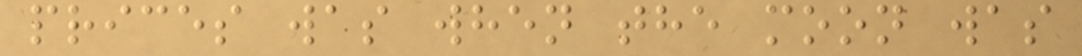prices was when the moon was
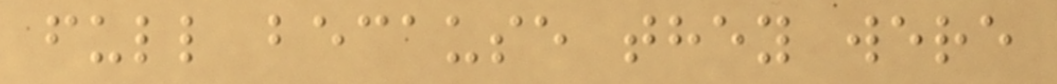full because they were
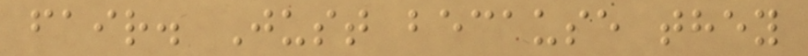fair. Just because they
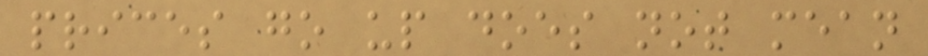prices go up does not mean
